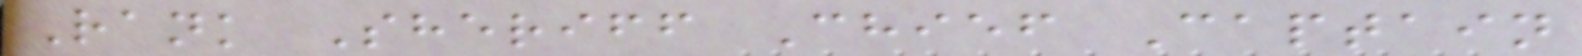Rank Sheriff Chief Captain
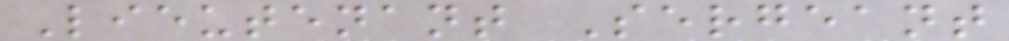Lieutenant Sergeant
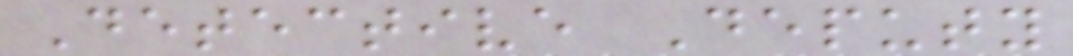Detective Deputy
